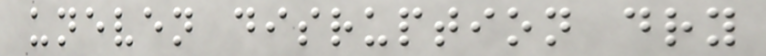uneven disruption dry
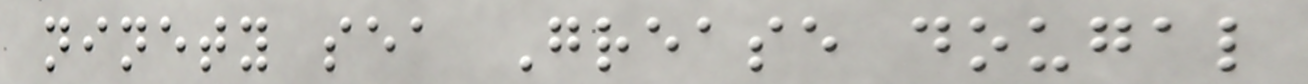ninety sea Grease dougal
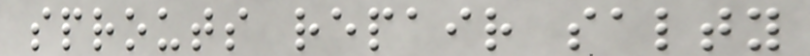sprouts repair salty
